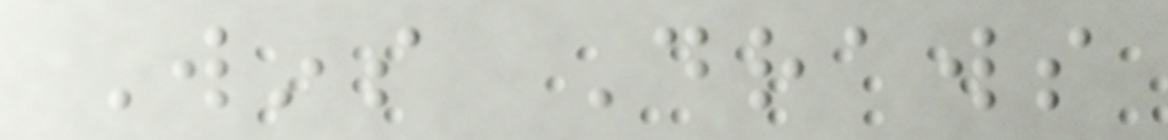Wins Draws
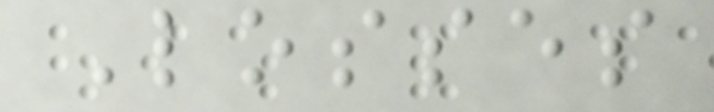Losses
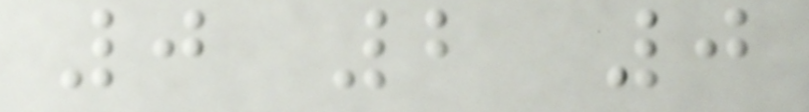0 2 0
